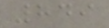849
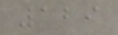129
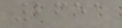2651
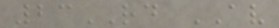23RD AV
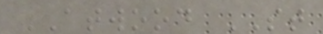ATWOOD ST
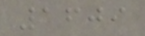1609
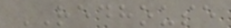REDHOUSE
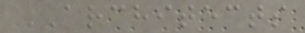ARCHITECTS
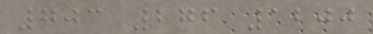703 276 1200
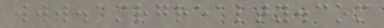www.amrgrealty.com
